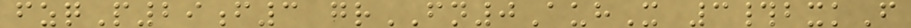fzqP29f3 grFN0AuhX 3#bxkF
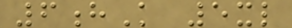6hK 5xl
